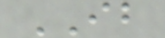IB
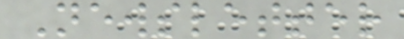Newsletter
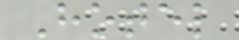Hotel
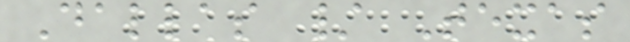Dallas / Texas
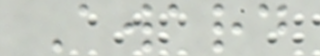Award
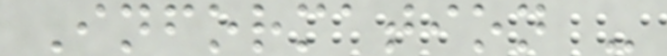Information -
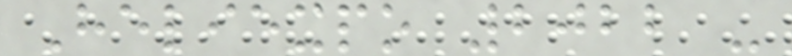Heliexpo 2022 -
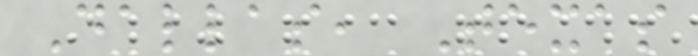Dallas, Texas
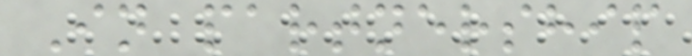In partnership
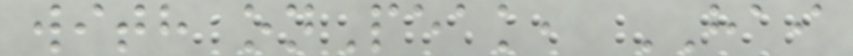with onPeak, HAI
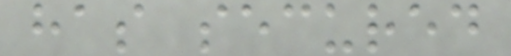has secured
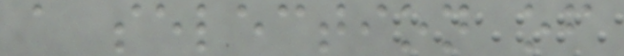a selection of
